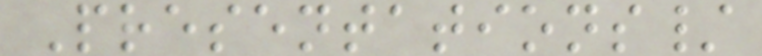Presentations/
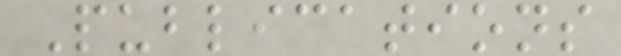Publications
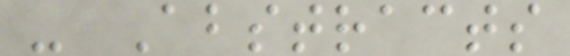- Abstracts
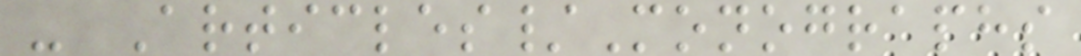- Articles/Monographs
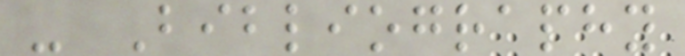- Bibliography
